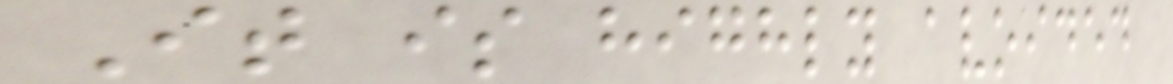It is highly avoided
